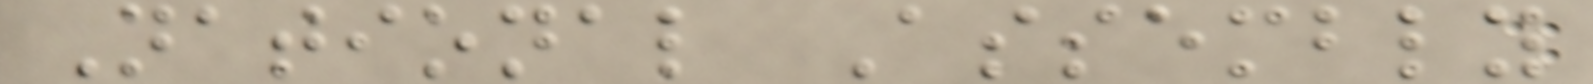National Assembly
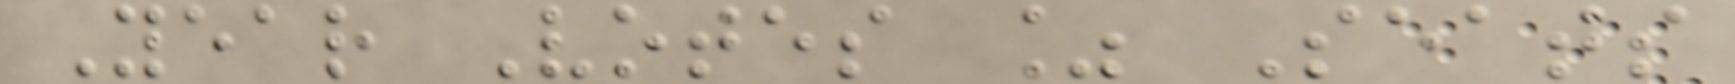Year Votes % Seats
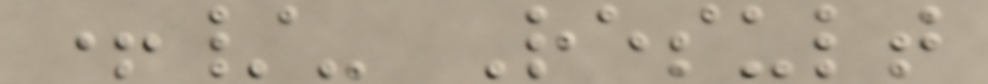+/- Result
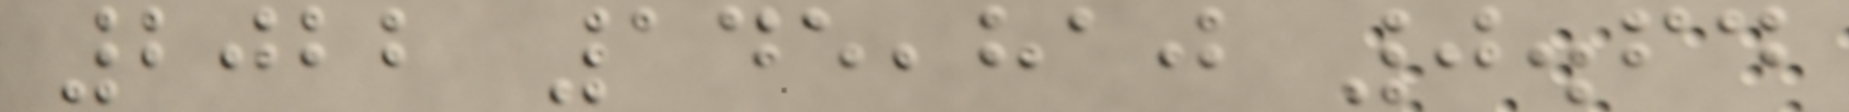2022 145,810 0.64
